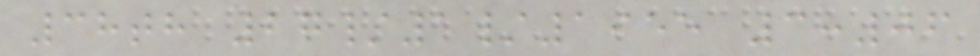38th 27/1/1955 3:06
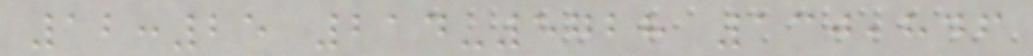12:25 214-5728 130,846
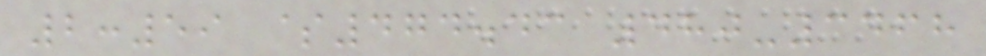2:59 $474.43 480-3468
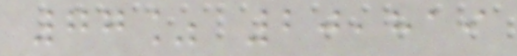77% 20,819
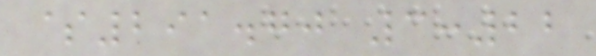$291.70 3:22
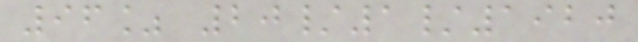96% 20/1/1920
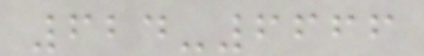624-6666
